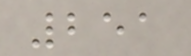251
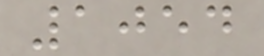1054
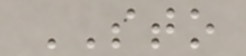STO
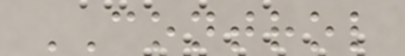CONTROL
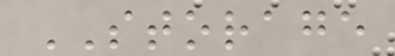STORAGE
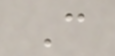C
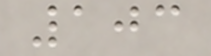103
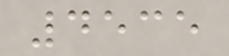4535
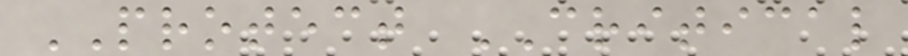PROTECT CRITICAL
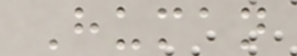Human
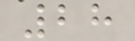28
